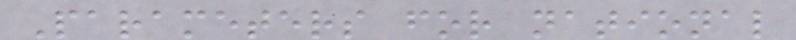Parameters for national
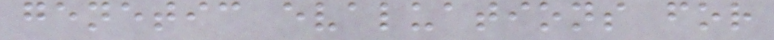genetic evaluations for
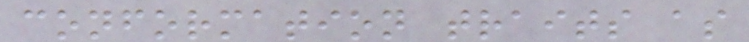conformation traits as
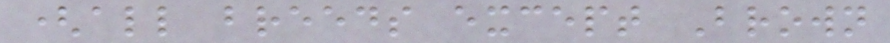(all breeds except Brown
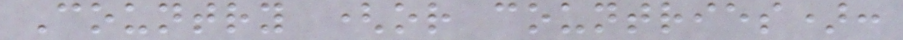Country (or countries):
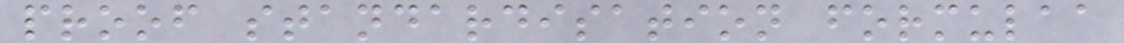proof standardisation formulaa
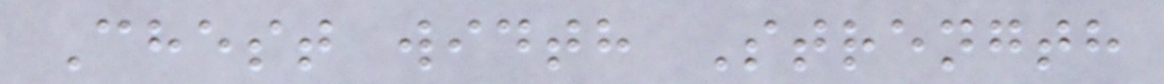Chest width Strength
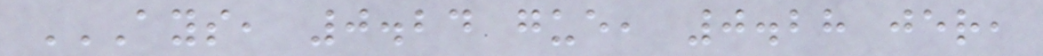AYS, 0.24 GUE, 0.28 JER,
